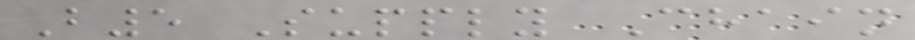B5 Supply Chain
